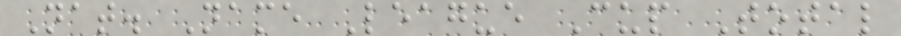Nat. Name League Cup Total
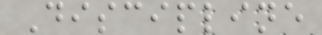Discipline
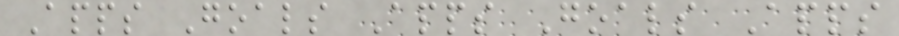Apps Goals Apps Goals Apps
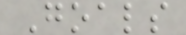Goals
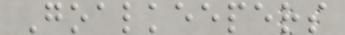Goalkeepers
